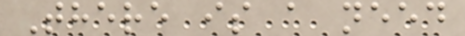There is a need
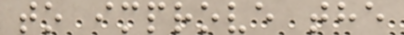to improve the
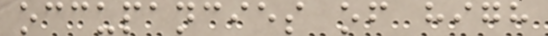occupancies of high
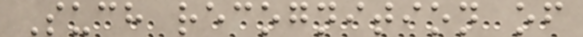Such recognition of
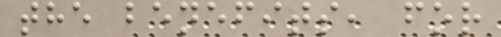the benefits, for
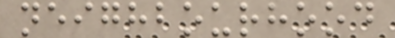neighbourhood
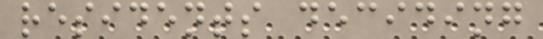residents deciding
